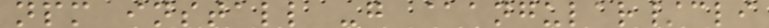npm install -g @angular/cli
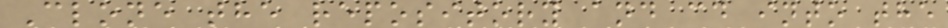Clone the repository and cd into the
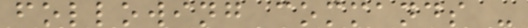following commands -
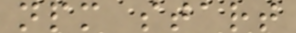npm start
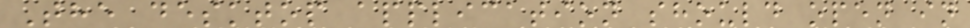The desktop application should open in
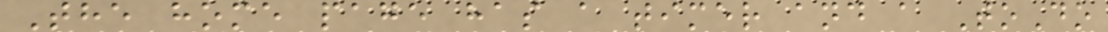The home page has a timer and a ToDo
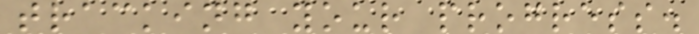tracking your progress.
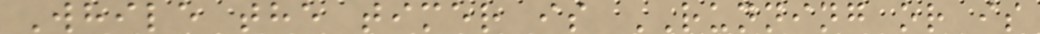While the timer is RUNNING or is
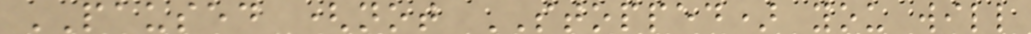PAUSED (not STOPPED) you will
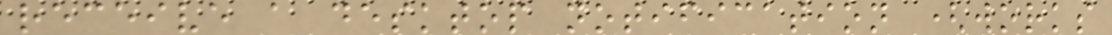receive a desktop notification (works
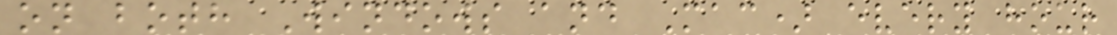on both Windows and Mac) every hour
